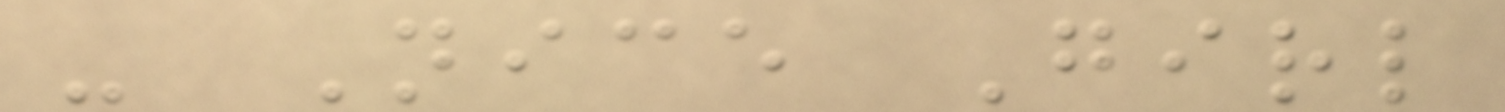- Nice Girl
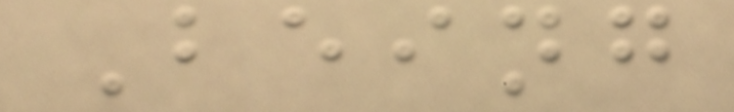Being
